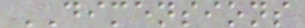DIMENSIONS
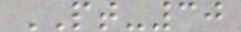PT-30
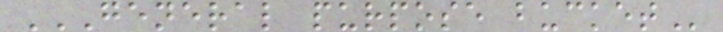GENERAL PURPOSE BUCKET
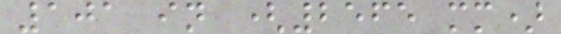101 in (2565 mm)
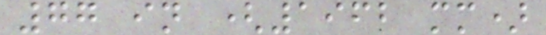77 in (1962 mm)
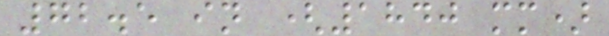72.5 in (1840 mm)
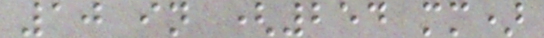10 in (254 mm)
